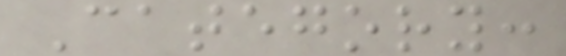Category:
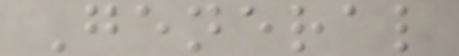General
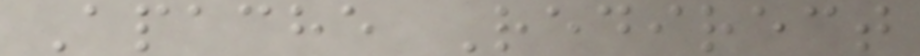Apache Redirect
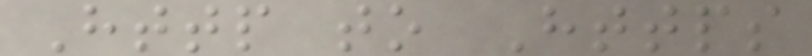Http to Https
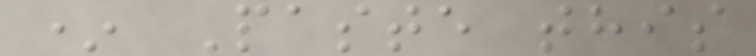* Paste this
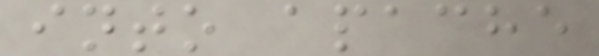into apache
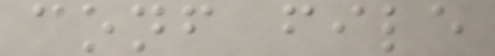conf file
